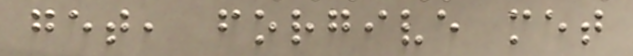get, forgive met
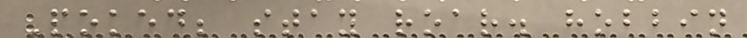Poked; stay roar. hobbin
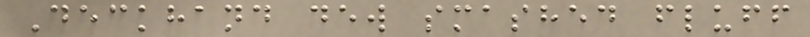Deckhand dew smashed fluff
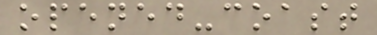opened-coast
